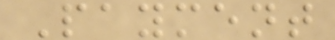Payment
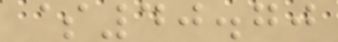$40.70
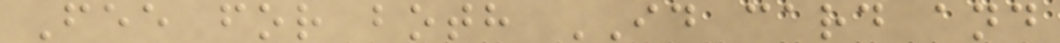Fee for both ID card and
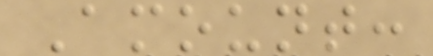Amount:
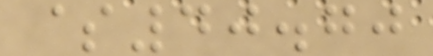$40.70
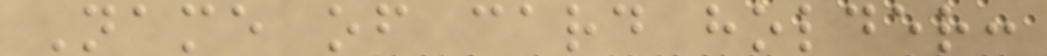Name of card holder:
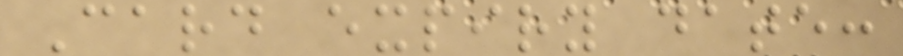Card expiry date:
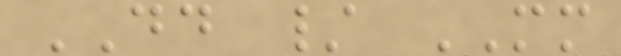DD / MM
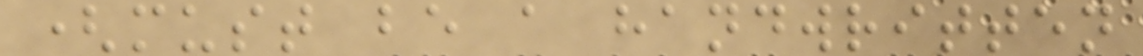(must be a handwritten
